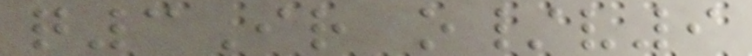q3Ir o/v9
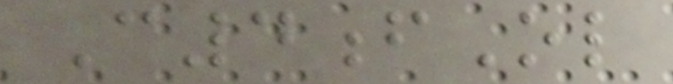C4fOl
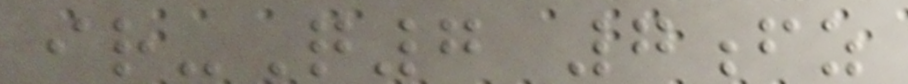ir-Q7 7fz
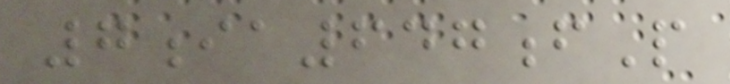7ia647fP
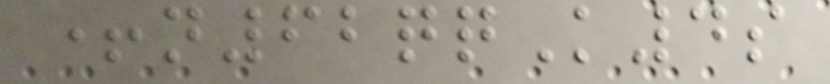+n62qqK4s
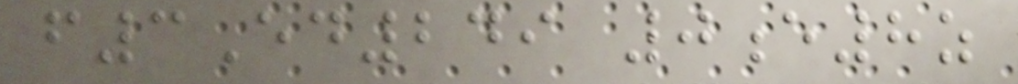f3Ed249 0e8z
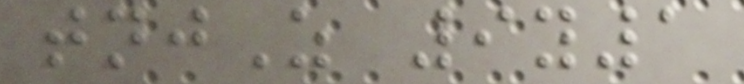tnjZ 9y1
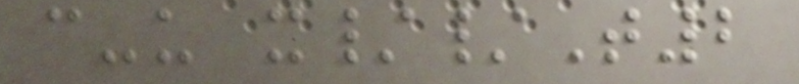c-u x//T2
